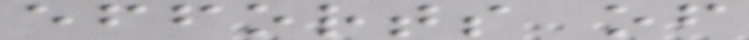efforts of
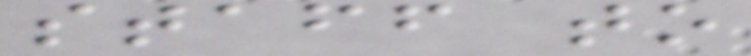staff to
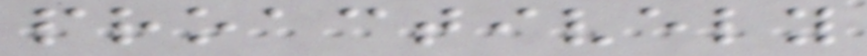proactively
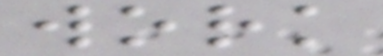work
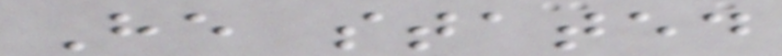He stated
